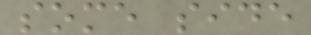some side
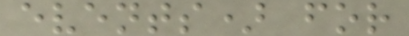events) for
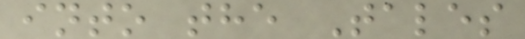into the Tales
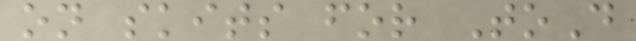on skits for ToD
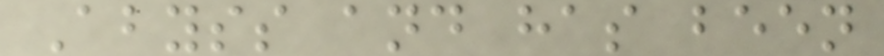Abyss and has been
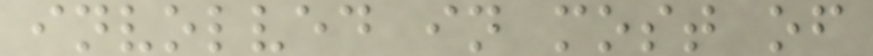involved in most of
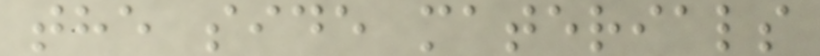the side materials
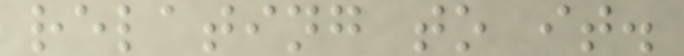relating to it.
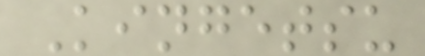Kingetsu
